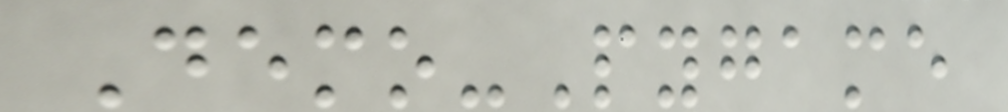Demo-Pygame
